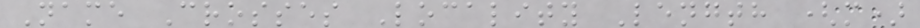Name Crosses Locality Length (m)
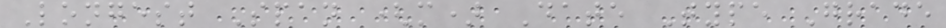Longest Span (m) Date Type Grade
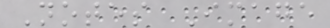Notes Image
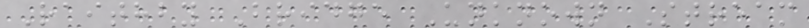Raithby Bridge Unknown Stream
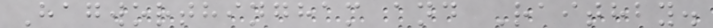Hagworthingham and Raithby.
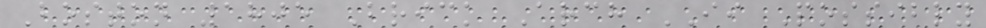Boston 1805 Brick Arch II Possibly
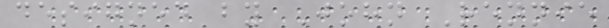designed by John Rennie
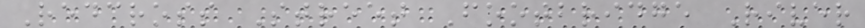Redcross Street Footbridge River
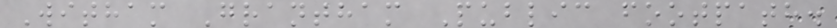Witham Grantham Public footpath.
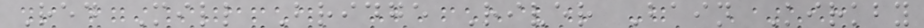Red Mill Bridge River Bain Kirkby
